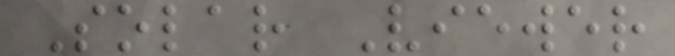Solar Viewer
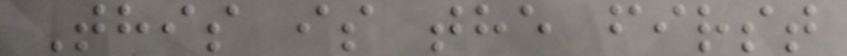This is the first
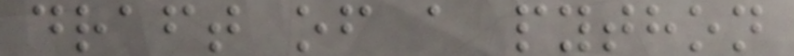draft of a python
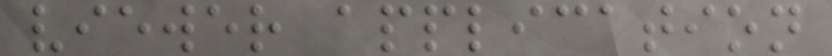viewer application
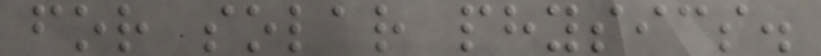for solar physics.
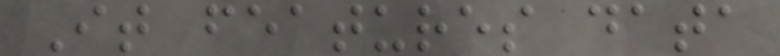It features data
